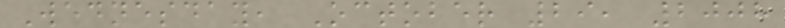Wednesday, October 29, 2008
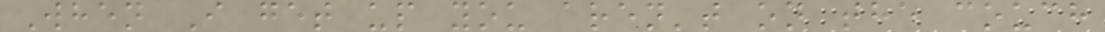When I get up you aren't on the couch
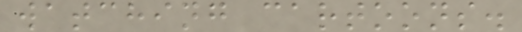watching cartoons.
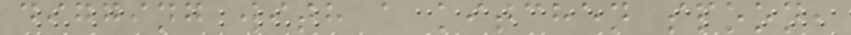digging with a kitchen spoon,
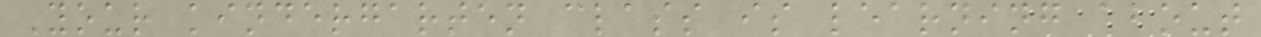Your kindergarten class is learning about
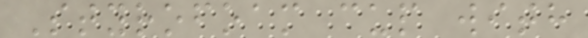Styrofoam cup with
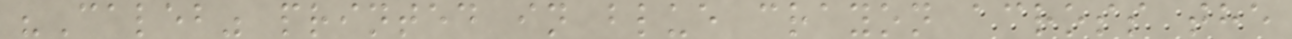"Caleb" printed in blue crayon across the
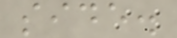side.
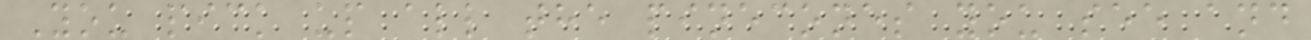You pick up all the pinecones you see and
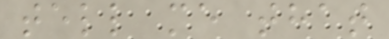tell me that
